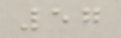57
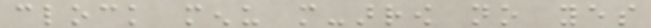clock menu more-arrow no yes
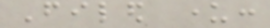Filed under:
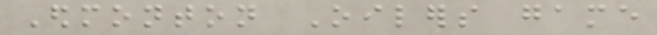Edmonton Oilers game
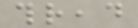thread
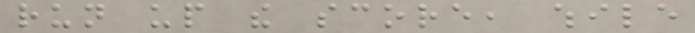run up the score, while
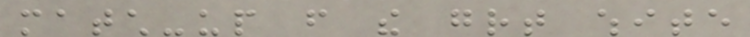match-up from the great white
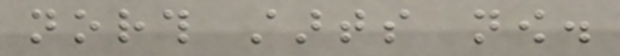north starts now.
